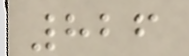826
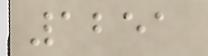1251
